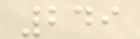249
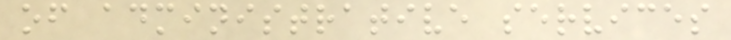of administrative services
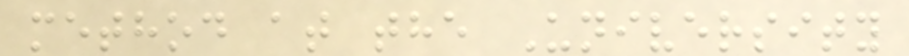method at the University
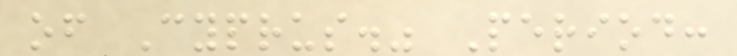of Cyprus." Period:
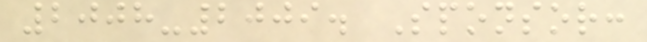2008-2009. Sponsor:
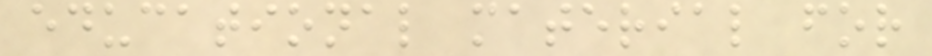educational material for
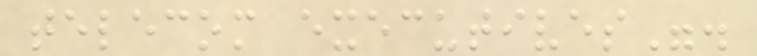telecom executives".
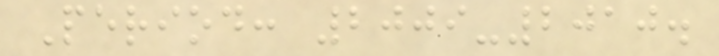Period: 2009-2010.
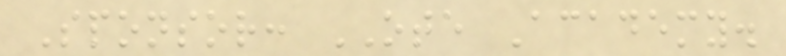Sponsor: OTE Academy.
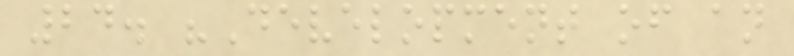24. "Development of an
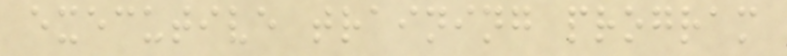executive training program
